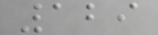129
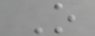O
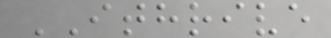ITHRIVE
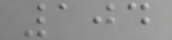104
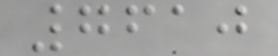7610
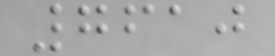7610
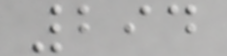294
